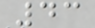43
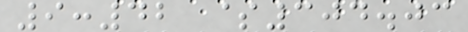9:42 $304.03
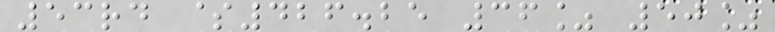53rd $426.25 36% 50%
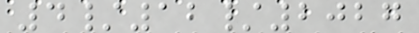4/12/2027
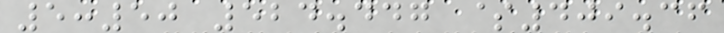5:50 524.447 $409.36
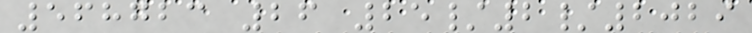568723 26 25/2/2029
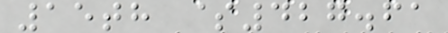15th $427.61
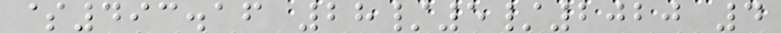$493.16 28/5/2020 4
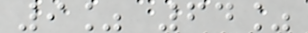9% 64%
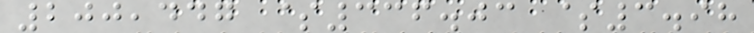200,447 $336.03 $3.98
